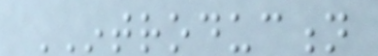INTRODUCTION
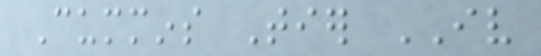Cummins Tier IV
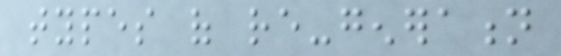types of re-generation
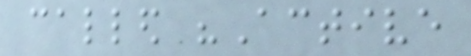called "Active
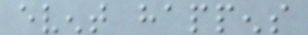event happens
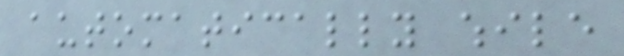automatically while
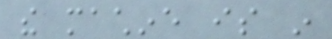the machine is in
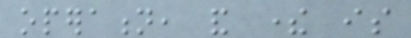operation, and there is
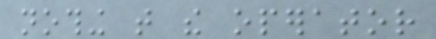nothing that the operator
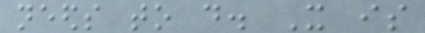needs to do. It is
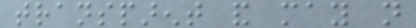transparent and may not
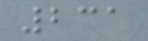231
